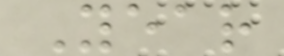Year
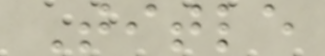Title
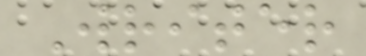Writer
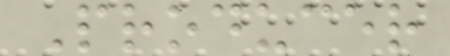Producer
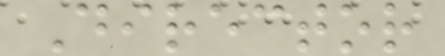Director
